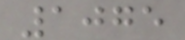1075
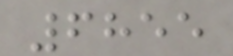6855
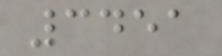3451
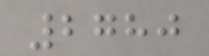2780
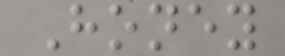Honey
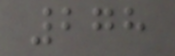278
